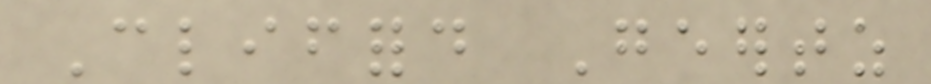Clifford Geertz
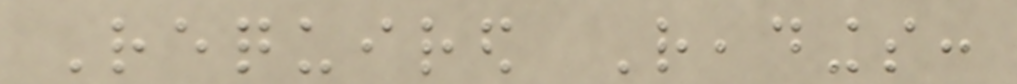Required Readings:
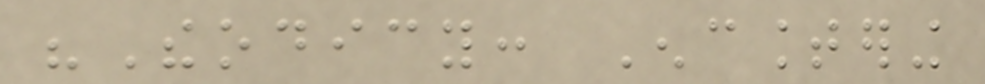"Theodicy: Encountering
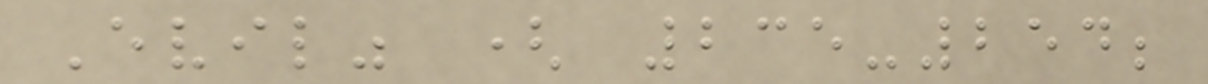Evil" ( 235-254;
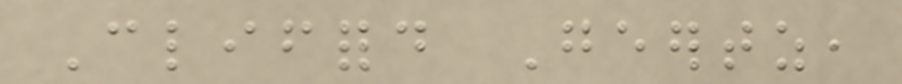Clifford Geertz,
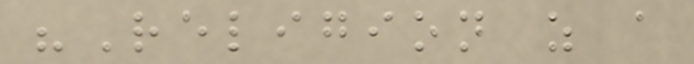"Religion as a
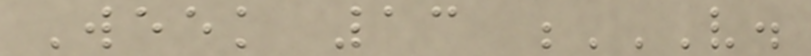Week 13 V.
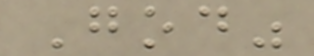God"
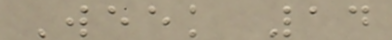Week 14
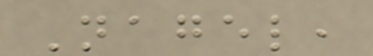Nagel,
